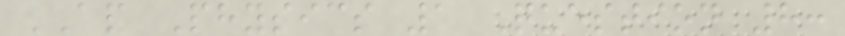AP Physics 1 Question 8:
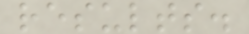results.
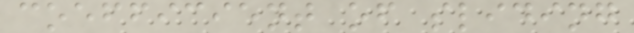coefficient of sliding
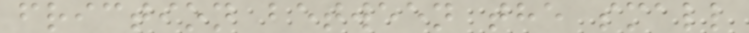friction between the small
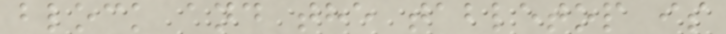block and the tabletop is
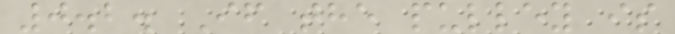0.2. If the pulley is
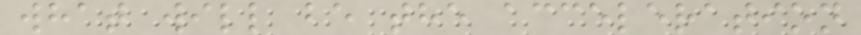what will be the acceleration
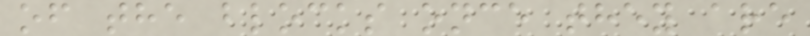of the blocks once they are
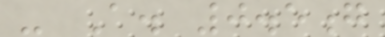- A. 0.5g
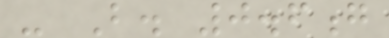- B. 0.6g
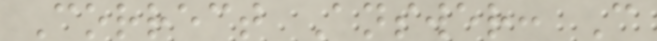Correct Answer: C
